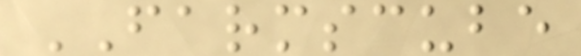FARMSCUBE
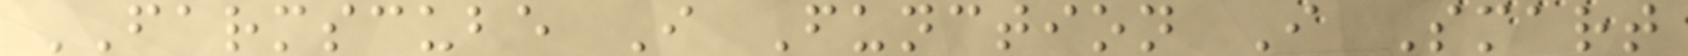FARMSCUBE I Function I Smart
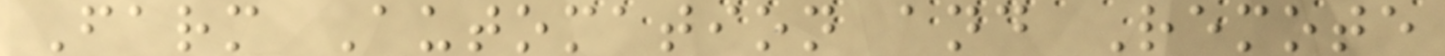Farm Automation and Remote
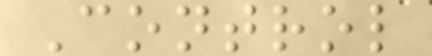Control
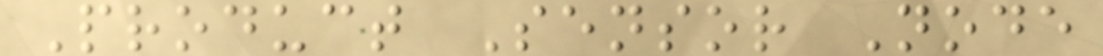Product Sensor Node
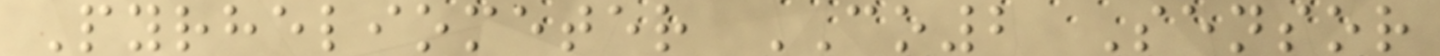Pyrheliometer CO2 Sensor
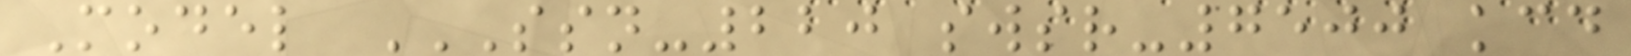Model SSN-220 SWSR-7500 KCD
